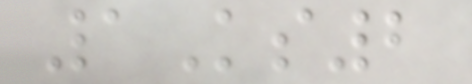1Ks2
